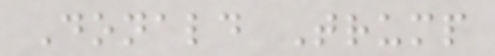Donald Trump
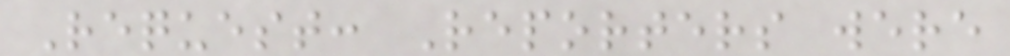Request: Reporters were
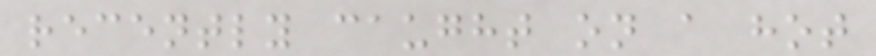recently caught on a hot
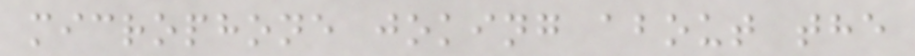microphone joking about the
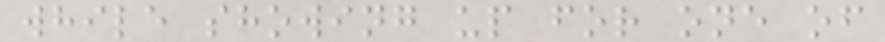while showing up for one of
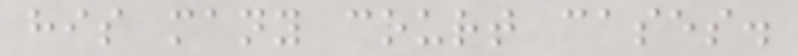his many court cases.
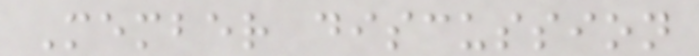Member discussion
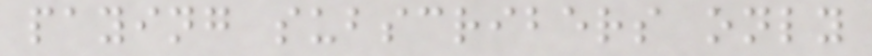paying subscribers only
